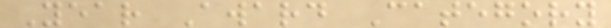Year Award Category
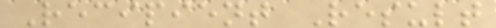Recipient Result
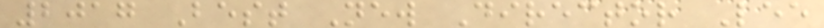2017 Best New Director Lee
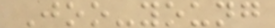Joo-young
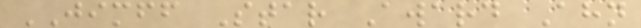JIMFF Star Award Ahn
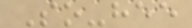So-hee
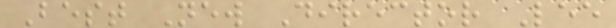Best New Director Lee
